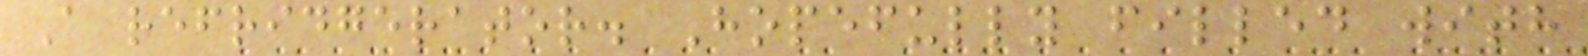A refridgerator. Hopefully filled with
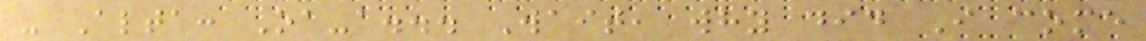- Alta: Oa-a... Wait, why did I come
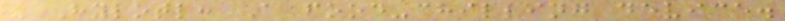- Hylotl: A food-chilling device.
